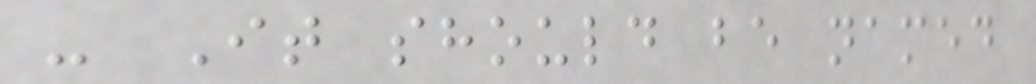- It should be named
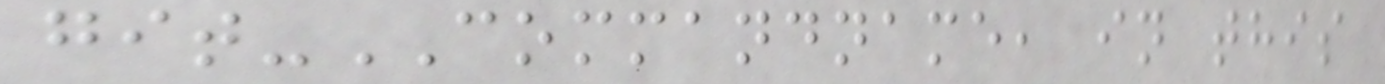git-COMMANDNAME, in this
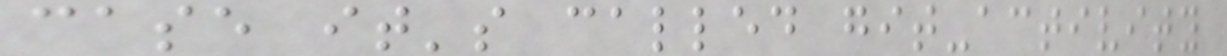case it's called git-activity
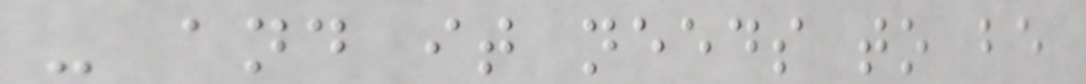- and it needs to be
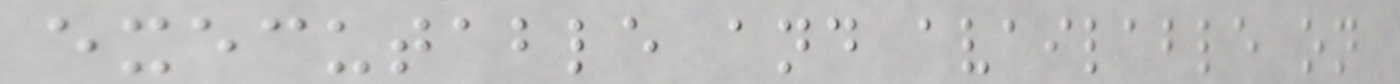executable and available on
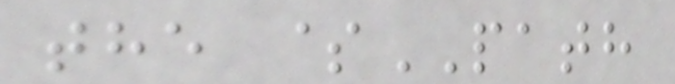the $PATH
